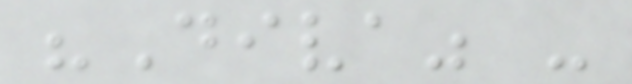"Diva" -
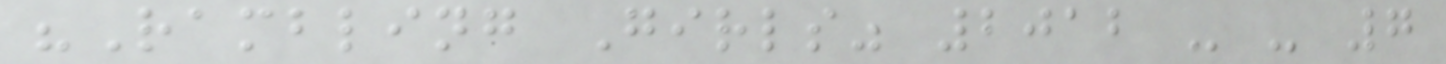"Rambling Girls" 2012 - - 7
